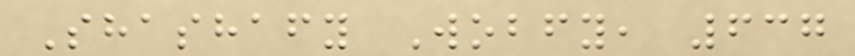Shashafy Wobfy, 637
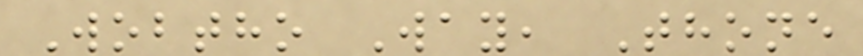Wobtho Way, Thone
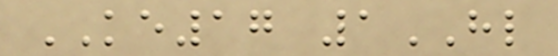KE17 1HL
